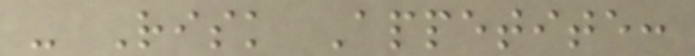- Risk Appetite:
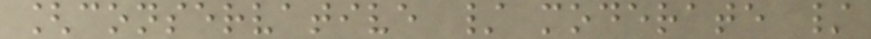[conservative / moderate /
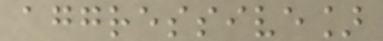aggressive]
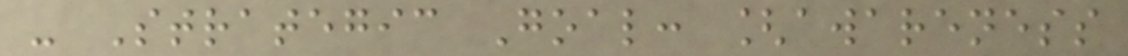- Strategic Goal: [awareness
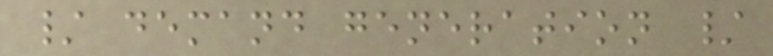/ demand generation /
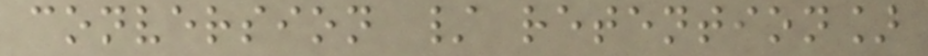conversion / retention]
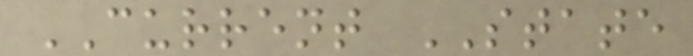CURRENT STATE
